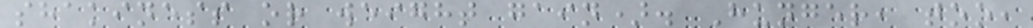shakiness or weight gain). Hunger, too,
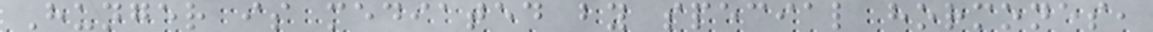Hunger is mediated by special hormones,
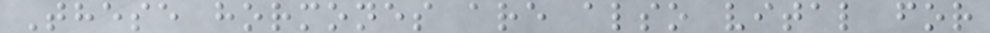These hormones are also vital for
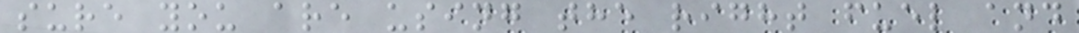sure you are using the right fuel and
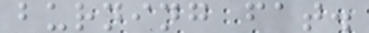burning fat.
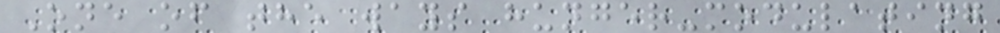One of the ways hunger-modulating
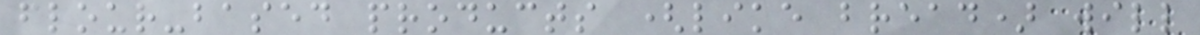flour-based products (like bread) will
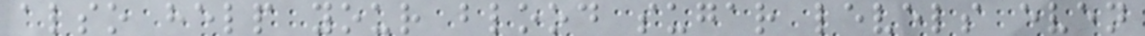also help your blood sugar levels even
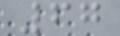67
